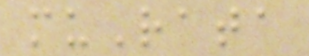muRata
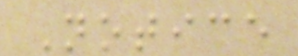Notice
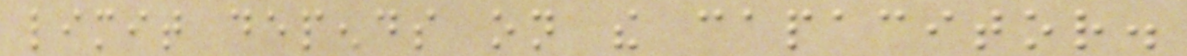limit depends on the capacitor.
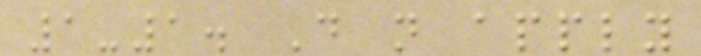1-1. Do not apply
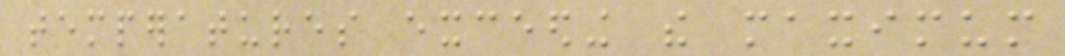temperatures exceeding the maximum
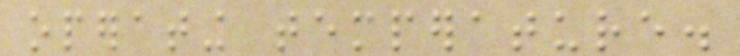operating temperature.
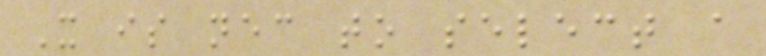It is necessary to select a
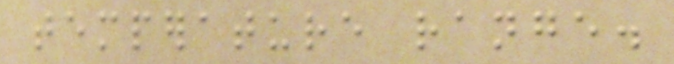temperature range.
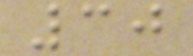30
